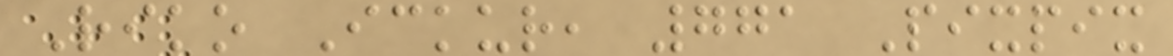Riko Ickur, 771 Pixpix
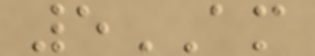5AM
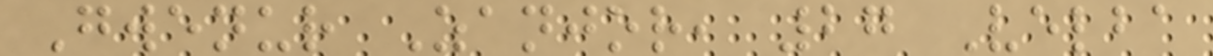Gwenur Zanjor, 27 Velba
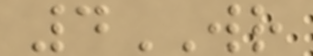4WR
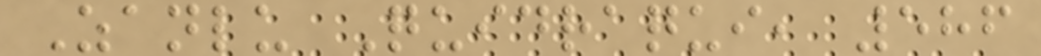Zanlu Quidraqui, 586
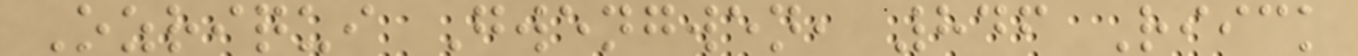Ozriqui Gwengwen, 846 Riick
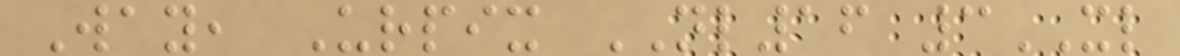Way, Urpix NL16 3XL
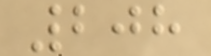208
